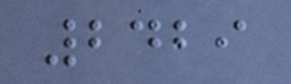2429
